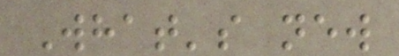What's new
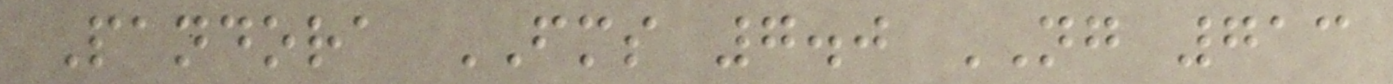Pandora FMS 7.0 NG 713
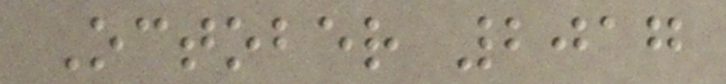October 2017
